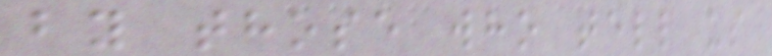by those who tell us
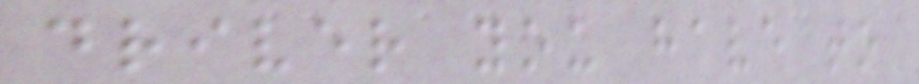driver you have to
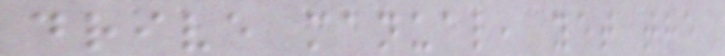drive manual, yet the
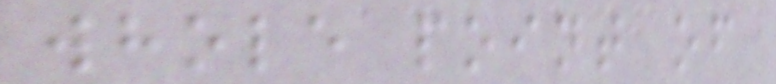whole point of
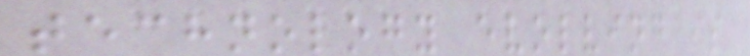technology evolving is
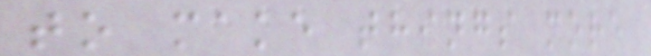to make things more
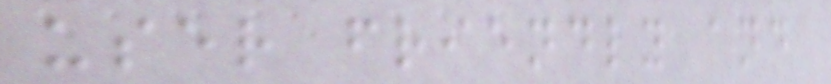user friendly and
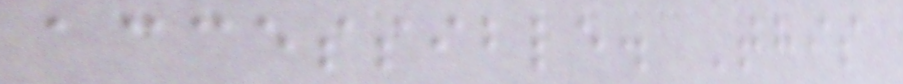accessible. This
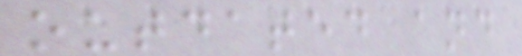outdated and
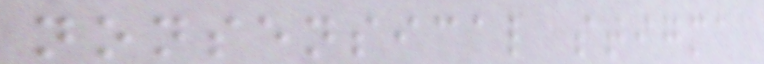nonsensical stigma
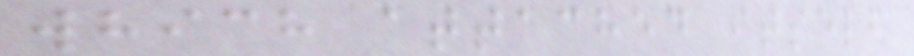which attached itself
